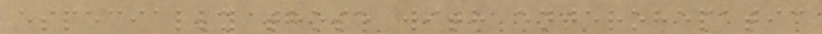especially those with enterohepatic
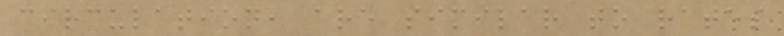circulation, are similar to rates
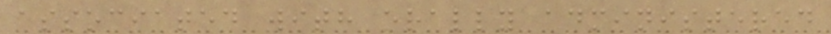associated with orally administered
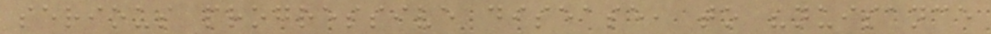serious progressive disease, to "nuisance
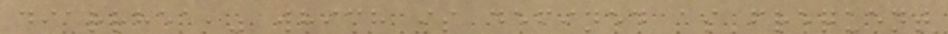diarrhea," which is defined as frequent
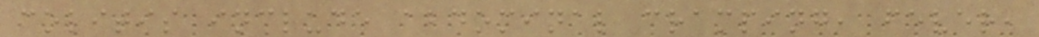colitis include abdominal cramping, fever,
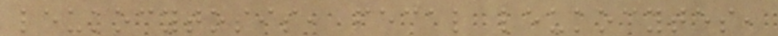leukocytosis, fecal leukocytes,
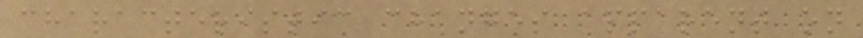characteristic changes apparent on
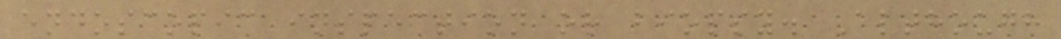endoscopic inspection or biopsy. Although
